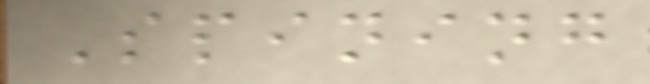Spining
